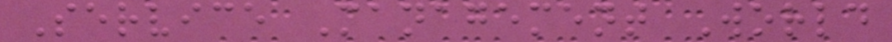Service Management World
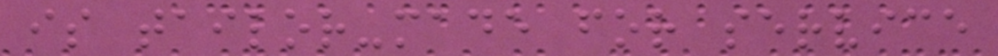is tailor-made for service
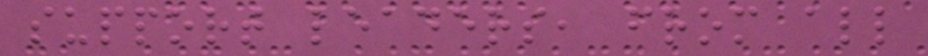support leaders, from all
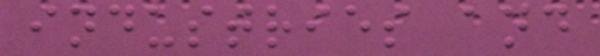industries and
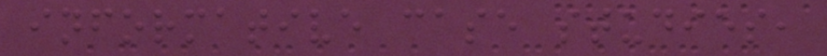informative case studies,
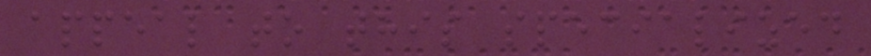appeal to this specialized
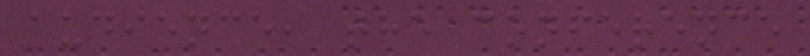audience, the conference
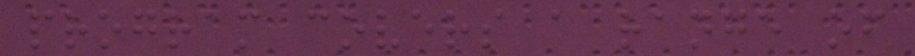program covers a range of
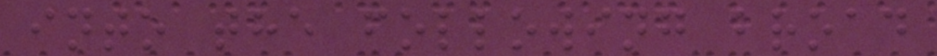into the following broad
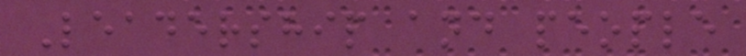Leadership and people
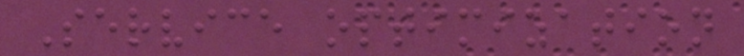Service optimization
